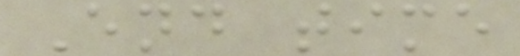End time
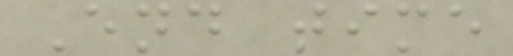End time
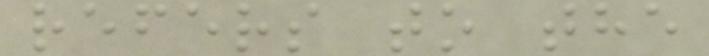refers to the
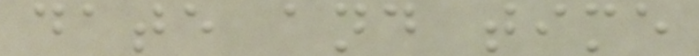date and time
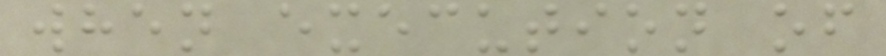when execution of
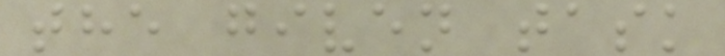the given task
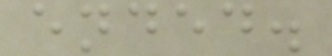ended.
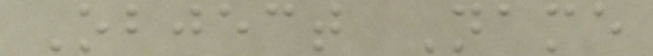Object Name
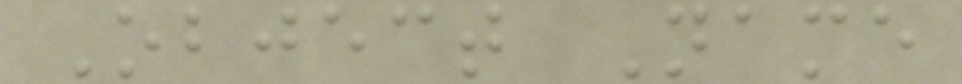Object Name
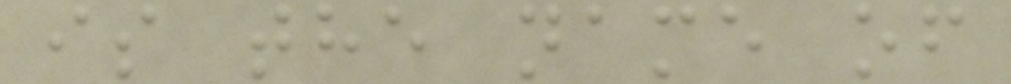is the name of
